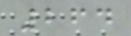264
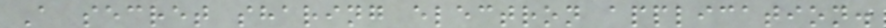A secret sharing electron application.
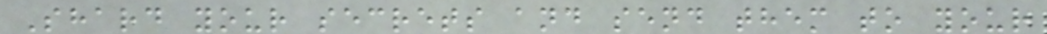Shard your secrets and send them to your
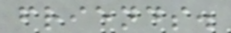friends.
